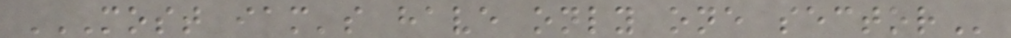MOST IAM'S HAVE ONLY ONE SECTOR
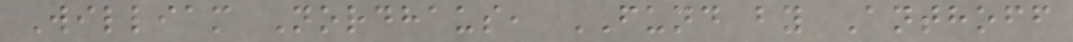William Nordhaus, FUND by Anthoff
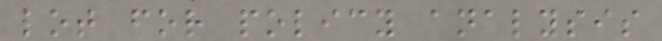lot for policy analysis
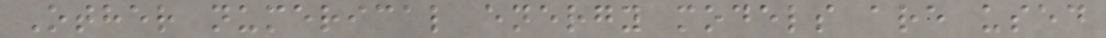Other numerical energy models are used
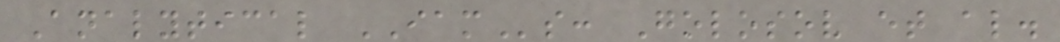Analytical IAMs: Golosov et al.
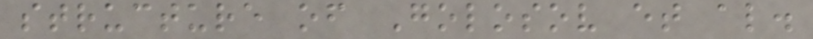structure of Golosov et al.
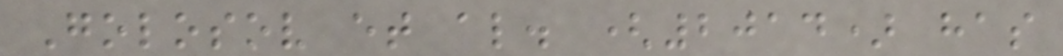Golosov et al. (2014) has
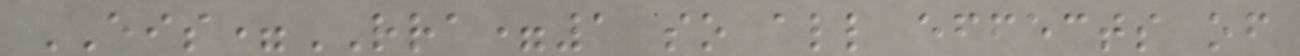EIS=RRA=1 so all effects of
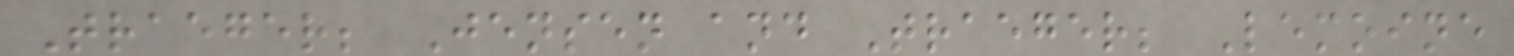Traeger; Jensen and Traeger; Lemoine
